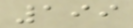199
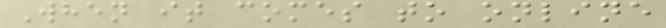When it comes to online
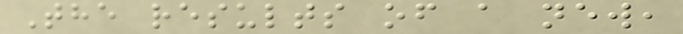The results of a new,
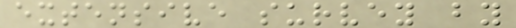extensive survey by
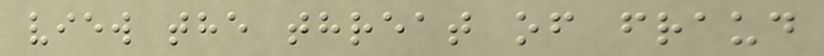view the threat of fraud
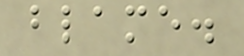blame.
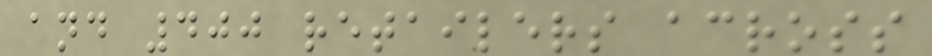and 400 retailers across
